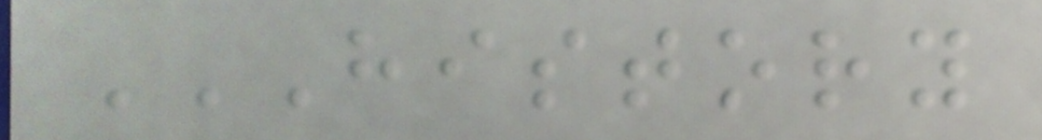HISTORY
